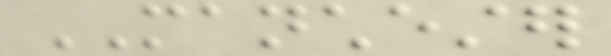MANCHESTER
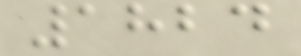1824
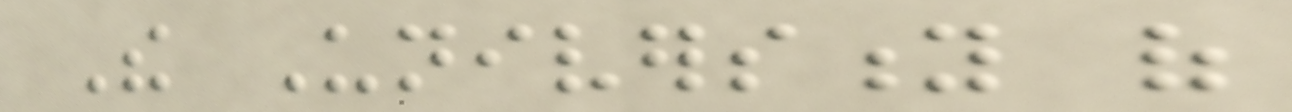The University of
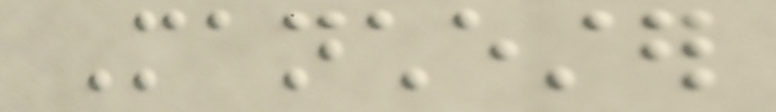Manchester
